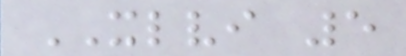XLVI 5
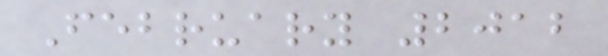February 2012
